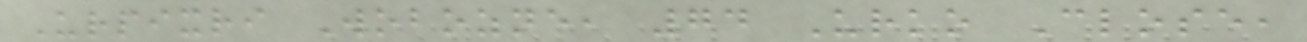Urpixri Wobozne, 74 Urko Close,
